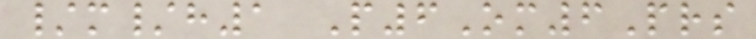/m/h1 P6Om6Prs
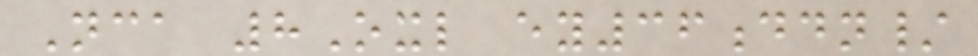Nca 8Oxl ey36ddn/
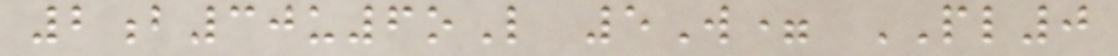2b30u6oL 5W= PL0
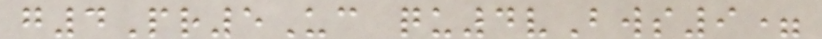g4Pr5Uc qu4vBws9=
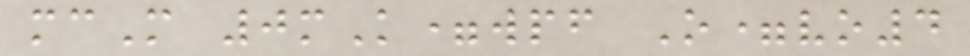mcM 0mK=wpf O=vo4
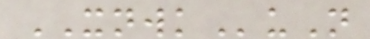XNWKuN
